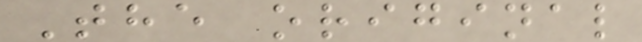The original
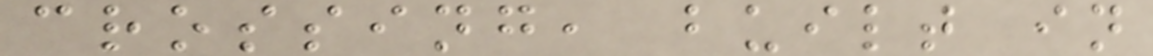crossing, built in
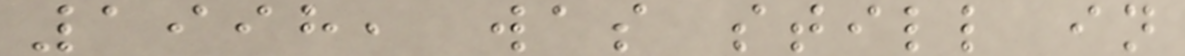1998, was still in
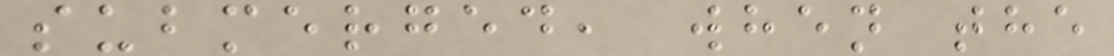submerged, when the
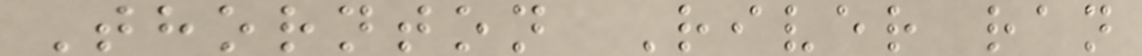Thornton River ran
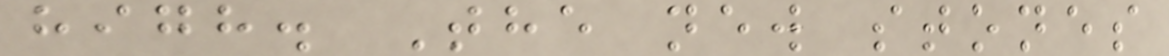high. The new stones
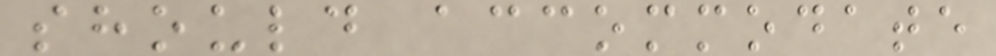should accommodate
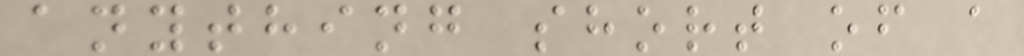anything short of a
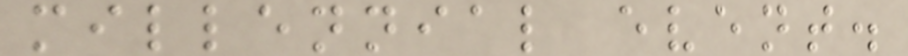millennial event.
